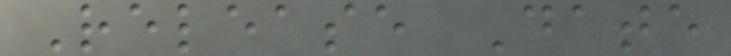Release Date
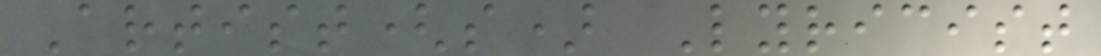Artist(s) Lyricist
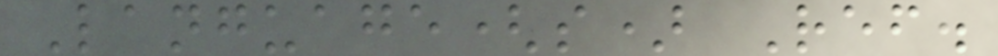Language(s) Ref.
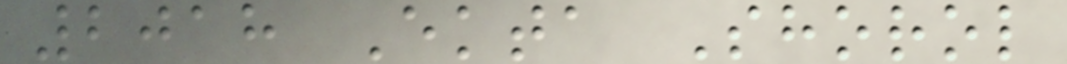2018 Ekta Shorol
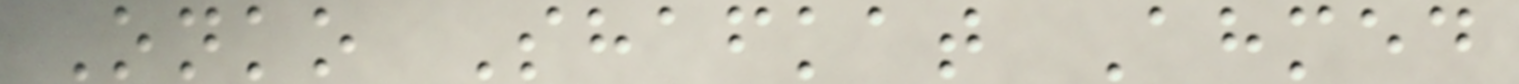Onko Shafkat Ahmed
